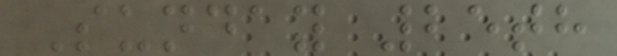Sunday 25th
